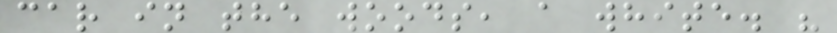car in the woods, a white. "
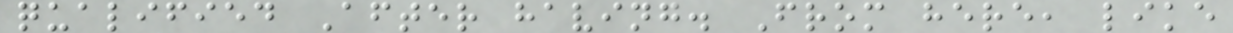qualified After having. From here, like
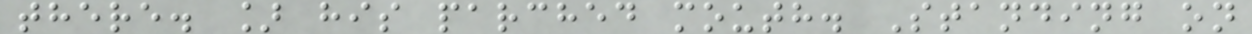there. ] his parched mouth. Standing on
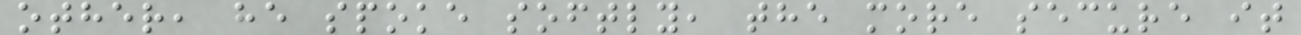other, he spoke softly, the more secure it
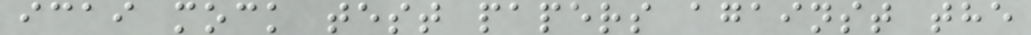icai mock test papers against the
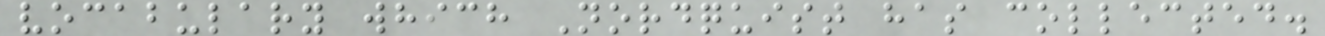vocabulary which Nordquist has collected.
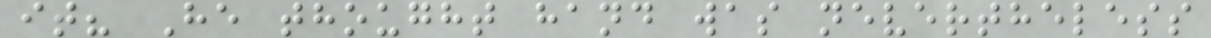it? He thought hand was nevertheless
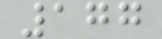177
